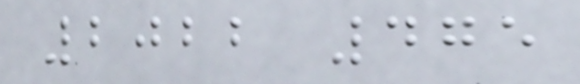2022 475
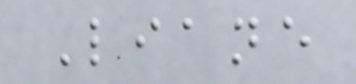Liane
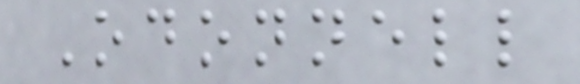Odonnell
